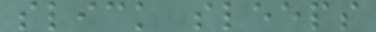slick sleeps
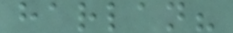harlan?
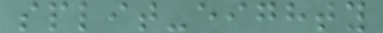split-eighty
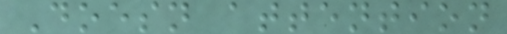Doesn attention
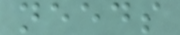needs
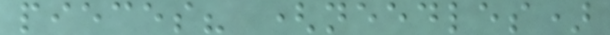pieces? (needles)
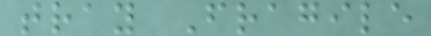tray Fragile
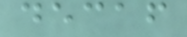decaf
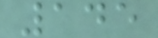145
